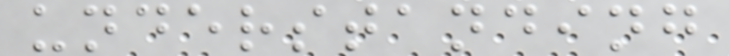understanding
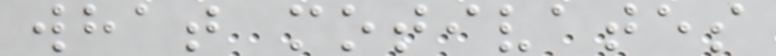what motivates
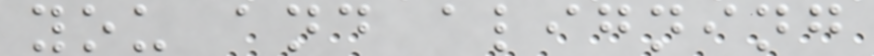you and aligning
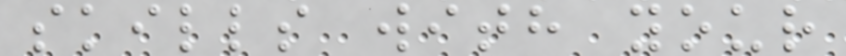skills with your
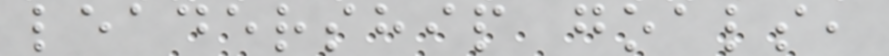leadership goals,
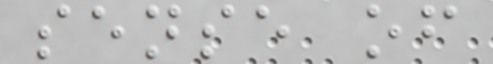sense of
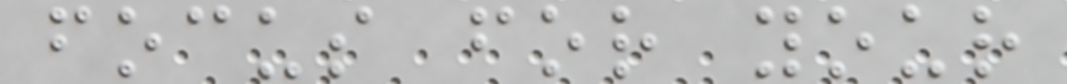focus for your
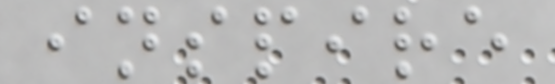inspire
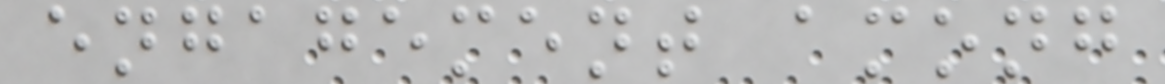engagement among
